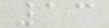13
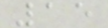15
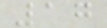17
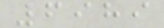6989
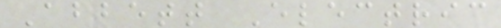Abbett Electric
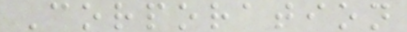Corporation
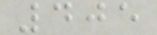405
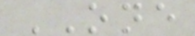ONE
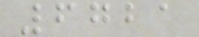6721
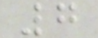7
